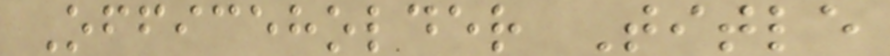Officeholder Title
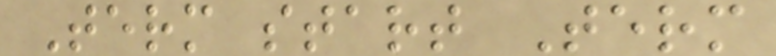Term start Term
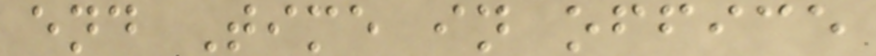end Time in office
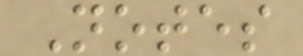Notes
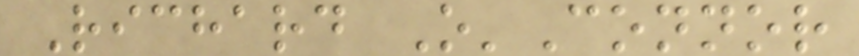Richard O'Connor
